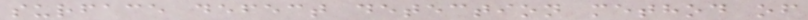surface defect detection method of
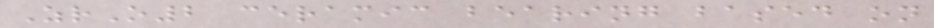ZrO2 ceramic bearing based on
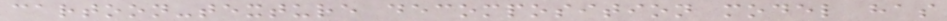cartoon-texture decomposition model has
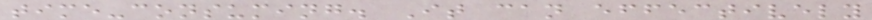time-consuming. It can effectively
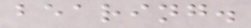bearing.
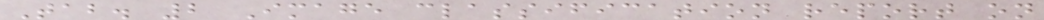Tab. 2 Image classification report on
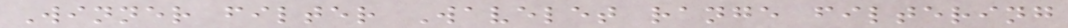Winner filter Wavelet range filtering
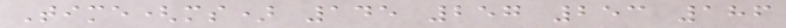Time(ms) 145 257 253 186
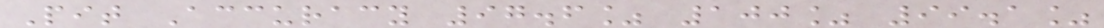Pit Accuracy 97.6% 100% 99.1%
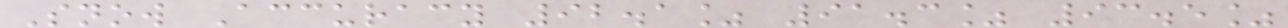Snow Accuracy 92.1% 91.3% 93.5%
